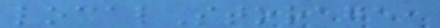localStorage,
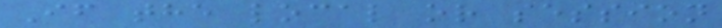If the local or session
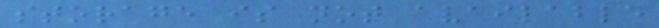storage is not available
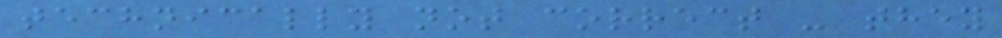technically not correct - they
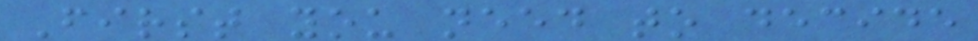First you need to decide
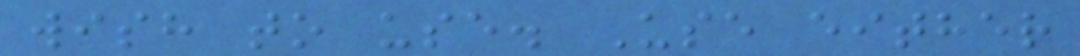wish to use. Use either
